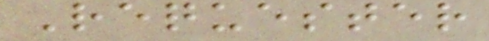Requester
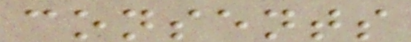consents
